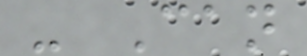- Can
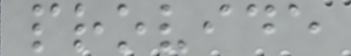provide
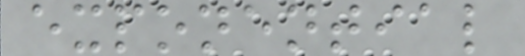exponential
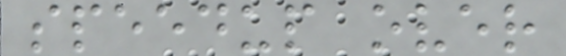speedup over
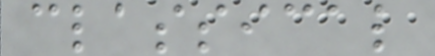classical
